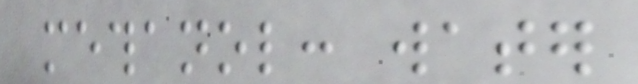methanol: water
